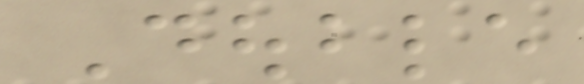Double
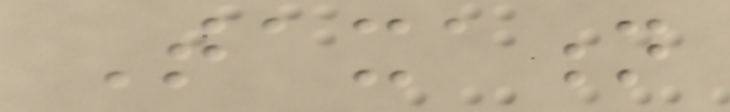Taxation
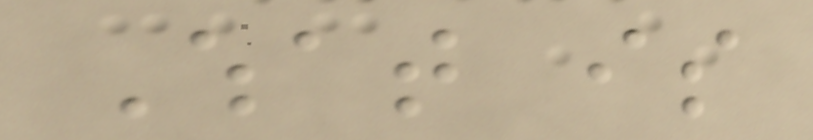What is
